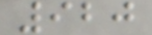920
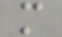m
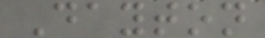Dayton
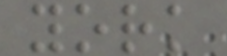york
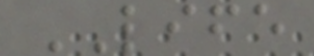LIFE
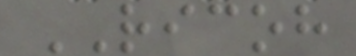RICOH
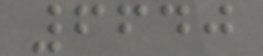6640
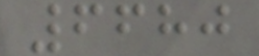6680
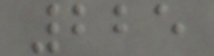225
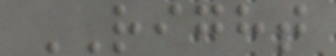RIGHT
